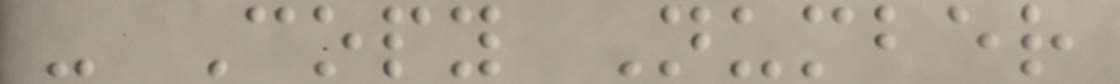- Copy Number
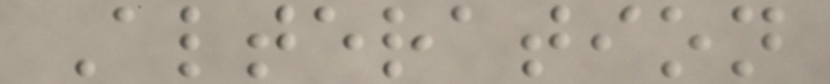Alteration
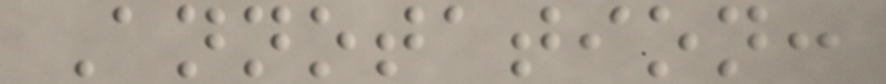Annotation:
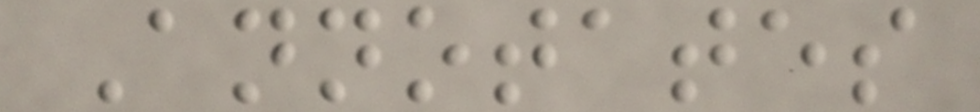Annotates
